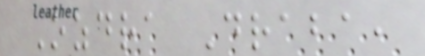Ozdra Draba,
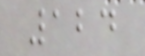124
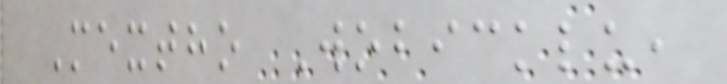Mextho Wobicklu,
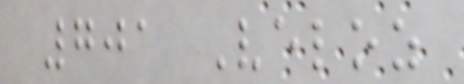701 Veloz
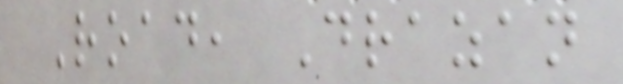Road, Drazan
